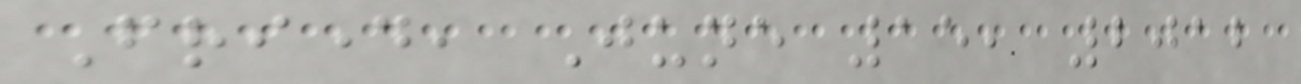Friday, June 15, 2012
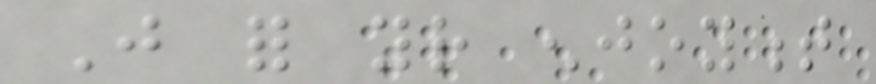Just for your enjoyment
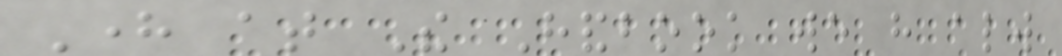Here at The Handbook we have always
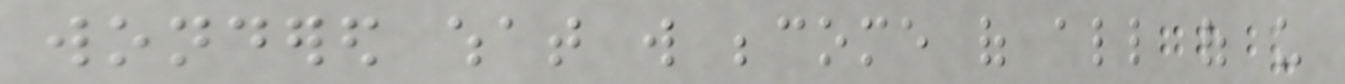wondered what will become of all of us
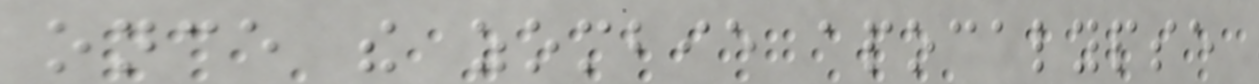once the zombie apocalypse
